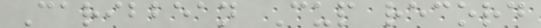Caribbean Cup record
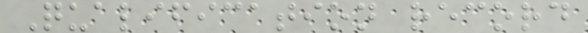Qualification record
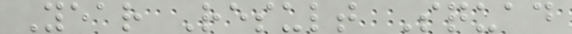Year Result Squad
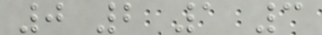0 2 1 3
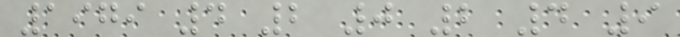1979 4 2 0 2 4 9
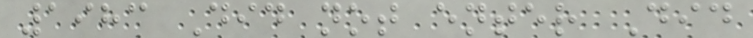1983 Did not enter Did
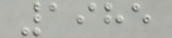1985
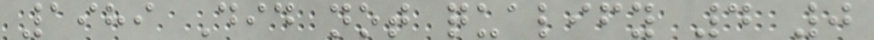1989 Did not qualify 4 0
